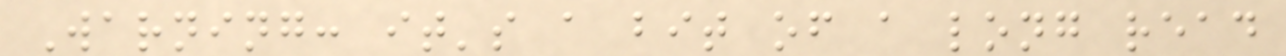Warning: it's a bit of a long read
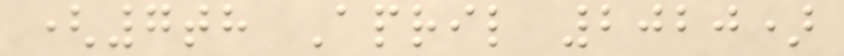(7th April 2020)
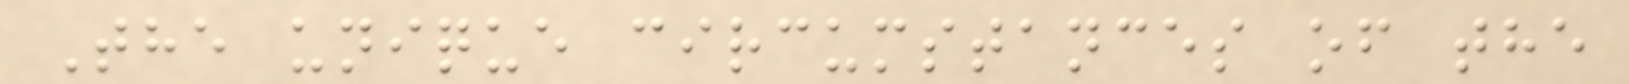The unique circumstances of the
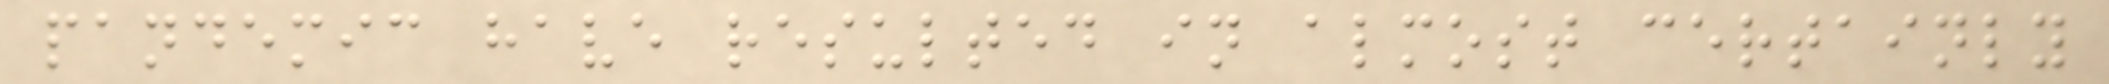pandemic have resulted in almost certainly
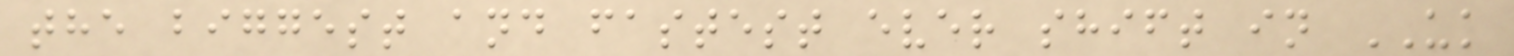the biggest and fastest ever shift in UK
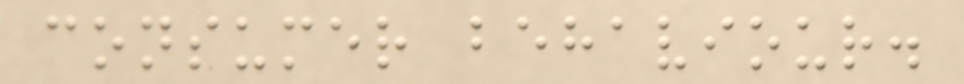consumer behaviour.
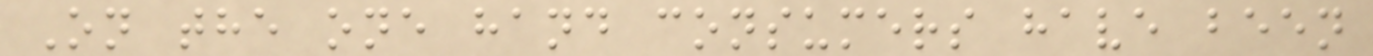On the one hand consumers have been
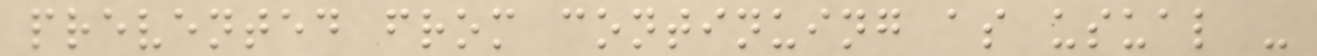prevented from continuing as usual -
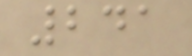241
